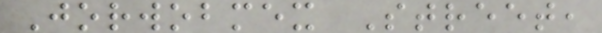Jorwobmex Street,
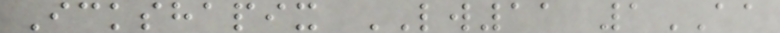Ickshapix LW11 1AA
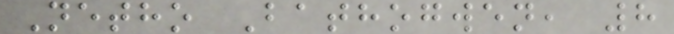Netho Bathogwen, 8
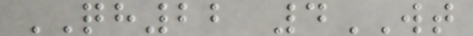QH22 4WT
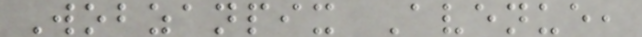Wobzanpix Avenue,
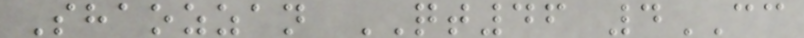Shaozzan QT46 4CC
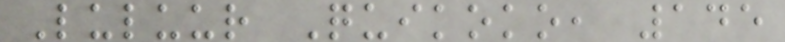Luluur Quikoko, 145
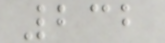232
